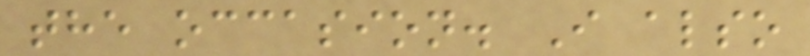the occasion. I also
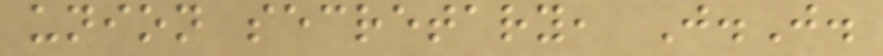union secretary, J.J.
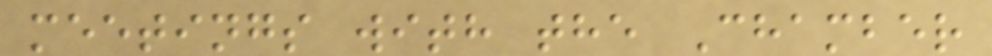meetings with the Chamber
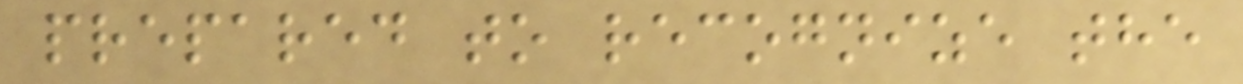prepared to recognize the
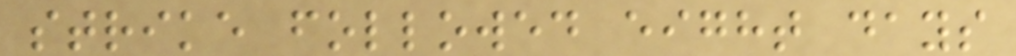strike followed eight days
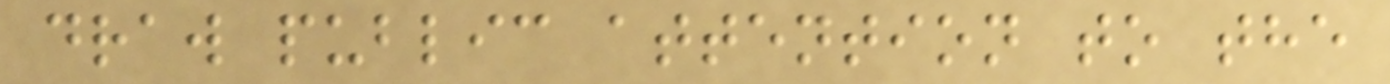draw public attention to the
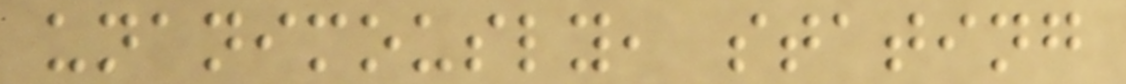unanimously, stating
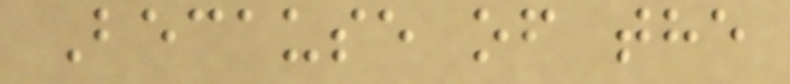Because of the
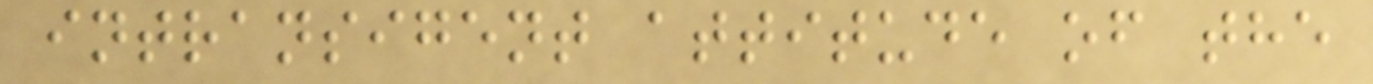intransigent attitude of the
